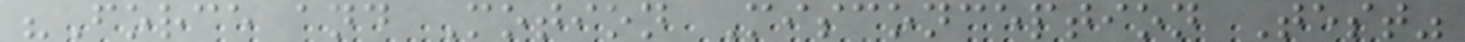"Force and Motion Misconception Test"
